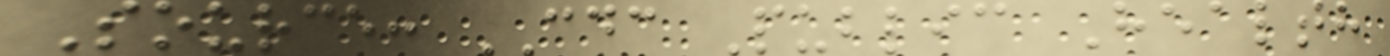Source: CDC Public Health
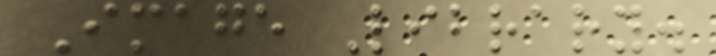Image Library.
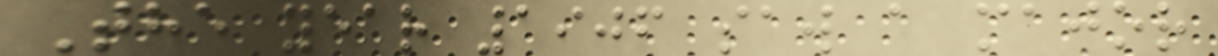The year 1906 saw a major
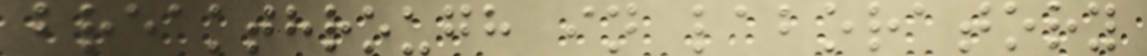breakthrough in laboratory
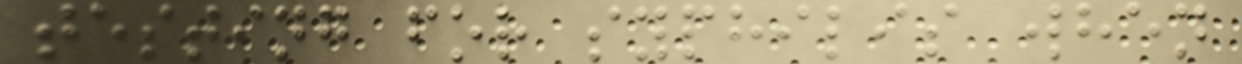testing for syphilis when
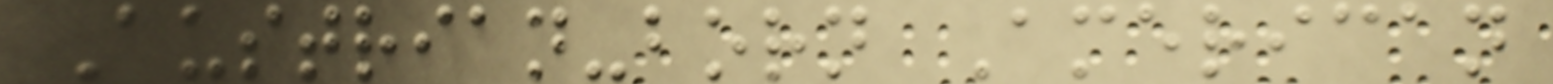Austrian-born American
